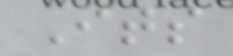Its
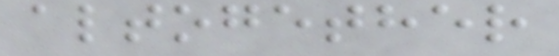altogether
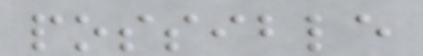possible
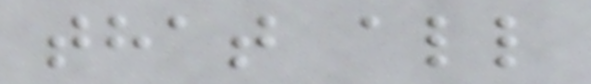that all
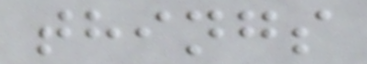things
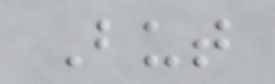But
